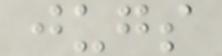jugs
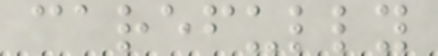carefully
